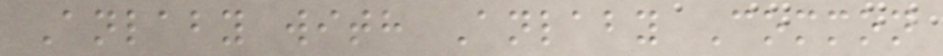Anlaby with Anlaby Common
